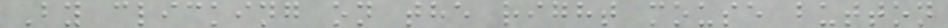By clicking on the right mouse button
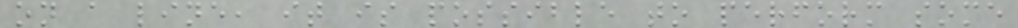on a line, it is possible to perform some
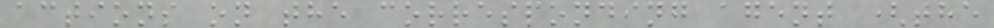actions on the corresponding agent (the
